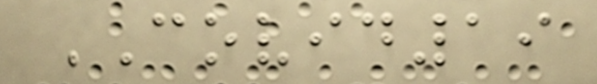COVID19
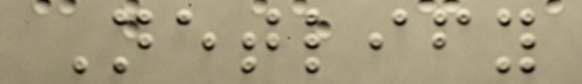Netlify
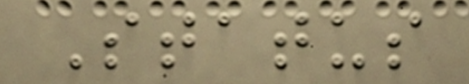Status
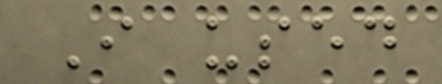I used
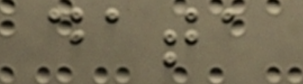data
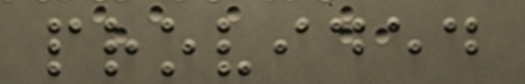provided
